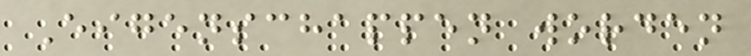Eigenschappen worden
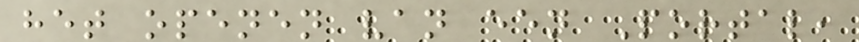het openen van een Portal,
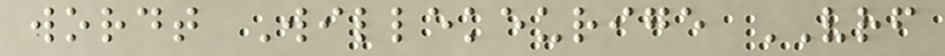wordt Willekeurige VRF
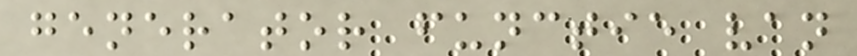generator functie van
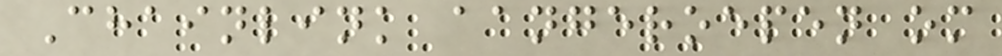Chainlink aangeroepen om
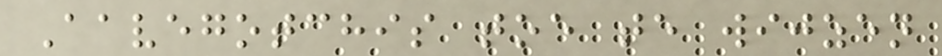Aavegotchis toe te wijzen
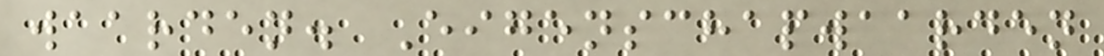waarden. Eigenschapwaarden
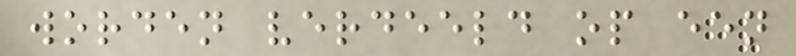worden verdeeld op een
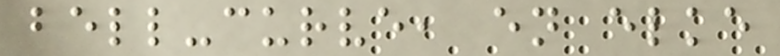bell-curve, en elke
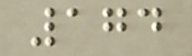174
